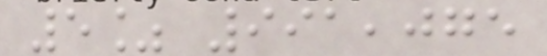5% 991,075
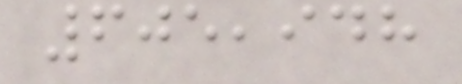605,948
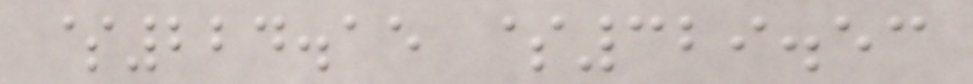$224.15 $329.53
